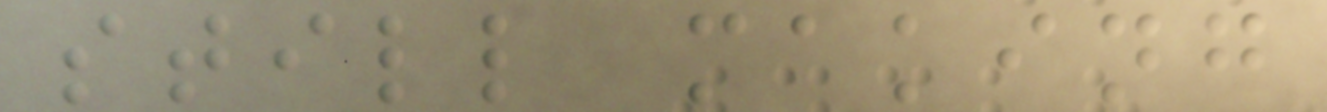still making
